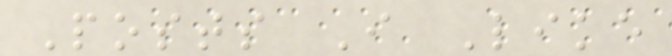Posts I Like
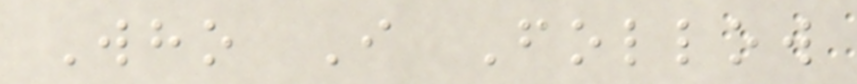Who I Follow
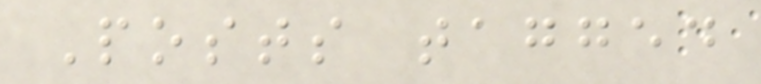Posts tagged
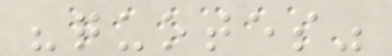"quotes"
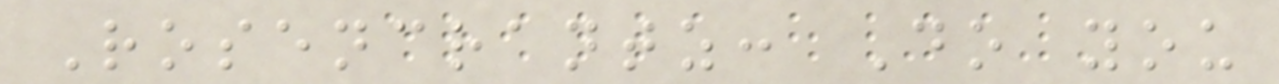Rosencrantz: Do you
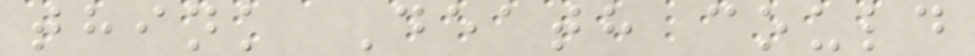think Death could
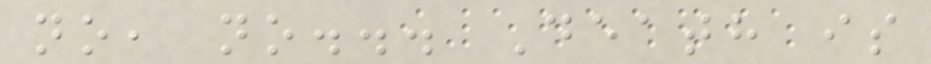no, no... Death is
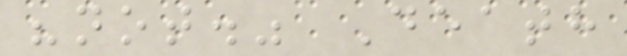"not." Death
